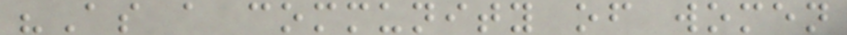"As a community of women
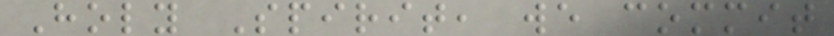Holy Spirit, we commit
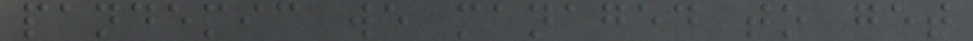pandemic we managed to get
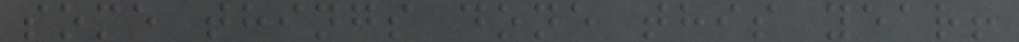some things done this year!
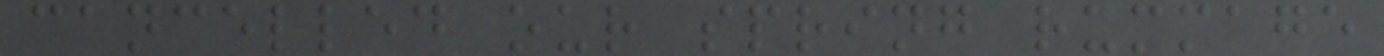cancelled our spring rummage
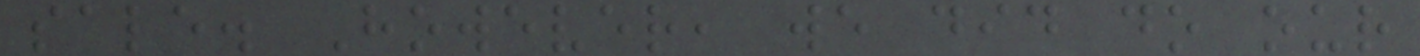sale. However, we did do our
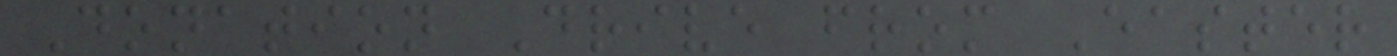Donation Drive from Easter
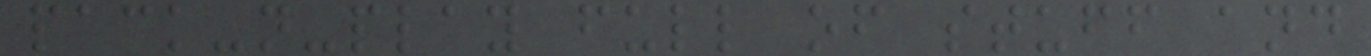pack-n-play full of stuff and
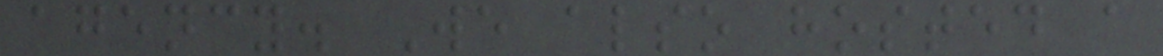agency. We also hosted a
